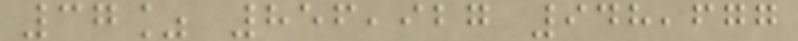37% 856,927 948,677
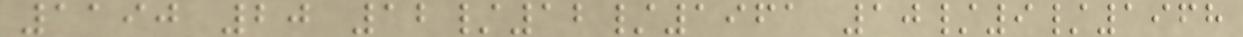1190 20 12/12/1961 10/9/1968
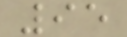95
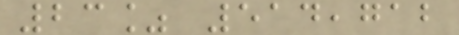23% 514,712
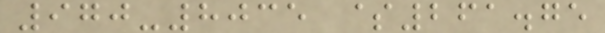970-8035 $261.75
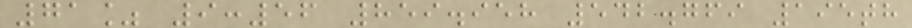71% 9:56 859.958 542.769 195th
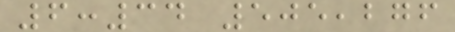6:34 505,276
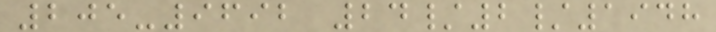205-9692 24/2/1948
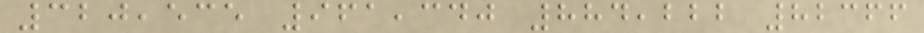320,535 961,340 884,222 82366
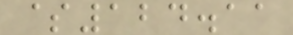$124.11
